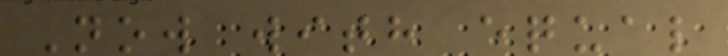Now with equal
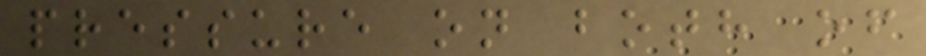pressure on both of
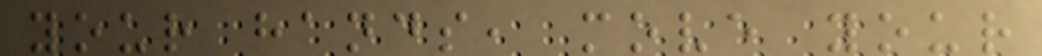your hands, move your
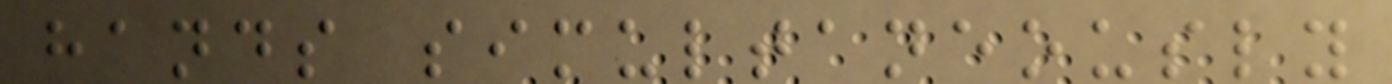hands simultaneously
